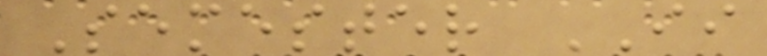Semester II
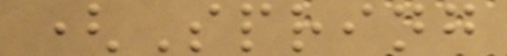(Spring
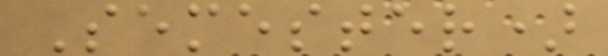Semester)
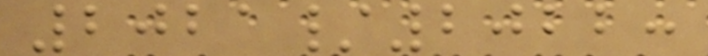2021/2022:
